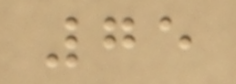75
